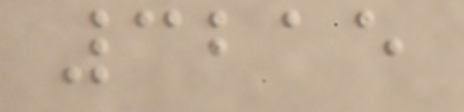3215
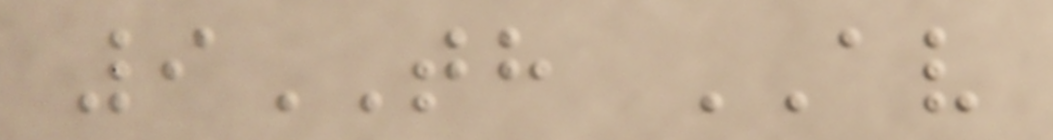9TH AV
